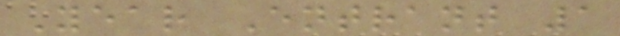Year Entrant 1
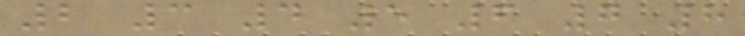2 3 4 5 6 7 8
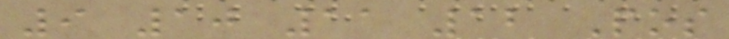9 10 11 12 Pos
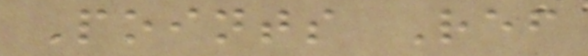Points Ref
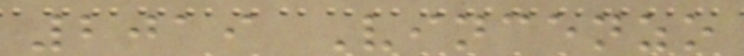2019 Vincenzo
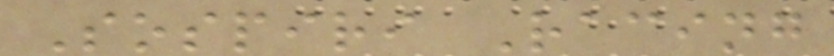Sospiri Racing
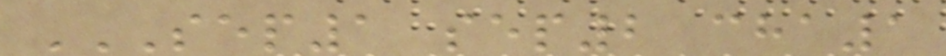SEP1 SEP2 CHA1
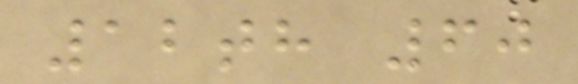12th 60
